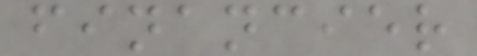financier
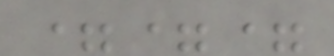===
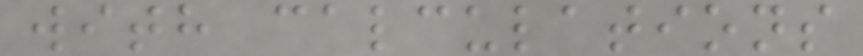with calculations
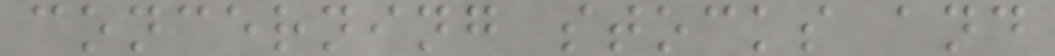concerning stocks and
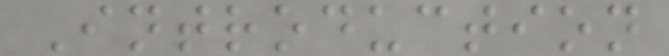Introduction
